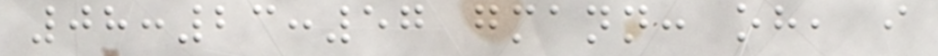08:23:57 gmann: oh, i
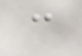c
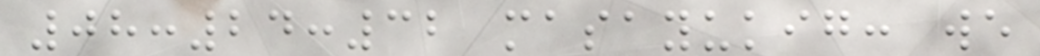08:24:32 masayukig: we
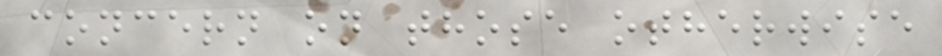concern on those otherwise
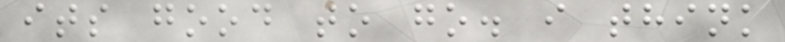its good to go. i think
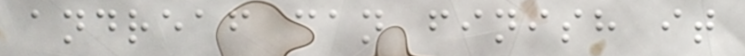andreaf can finish it
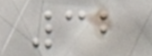32
